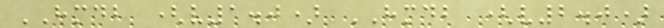HMDB (v1.0) HMDB (v2.0)
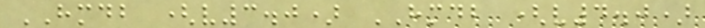HMDB (v3.0) HMDB (v4.0)
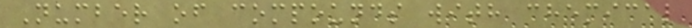Number of compounds with chemical
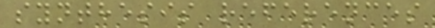synthesis references
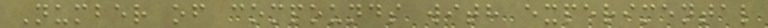Number of compounds with experimental
